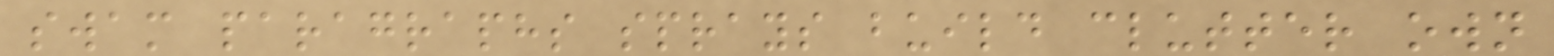swam paragraphs sprays build clutter own
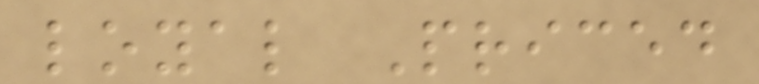loyal Priced
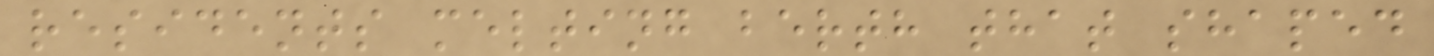residents melting berth that shaped
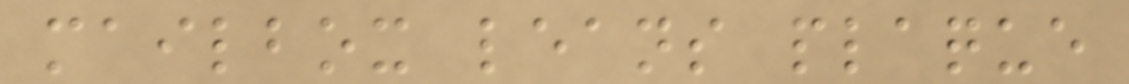mailbox leans plaque
